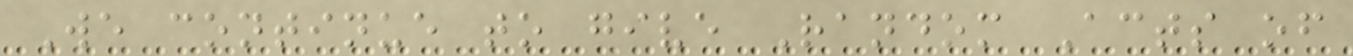We continue to give Random Acts of
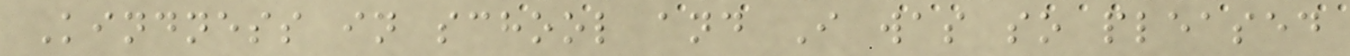Kindness in school and I was so pleased
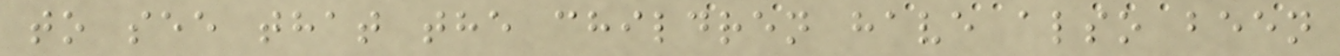to see that the children have also been
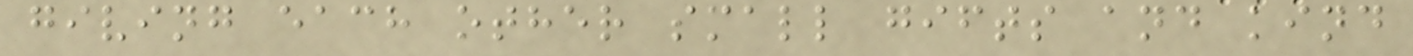giving each other small gifts and kind
